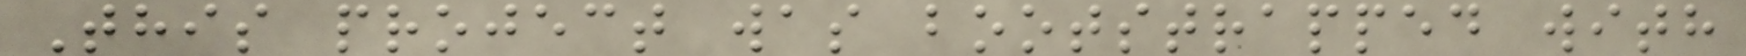This project was bootstrapped with
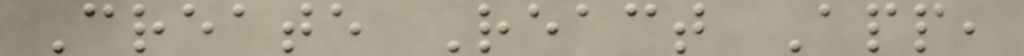Create React App,
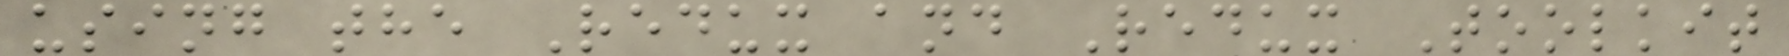using the Redux and Redux Toolkit
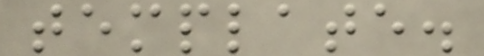template.
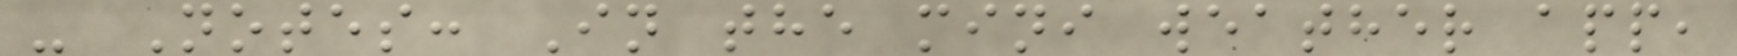- Notes: In the mini weather app,
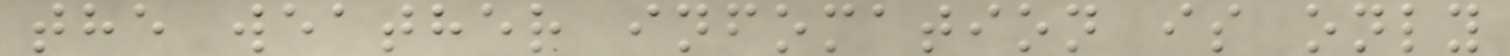the weather infomation is only
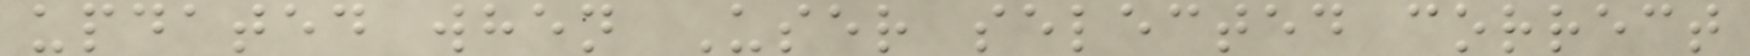updated when User selected correct
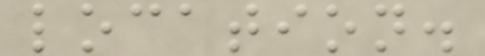location.
